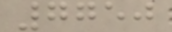7750
